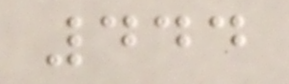444
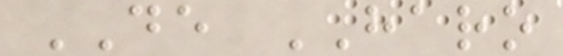DE HARO
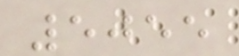5055
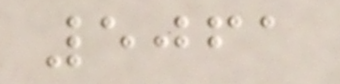5061
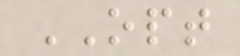OPT
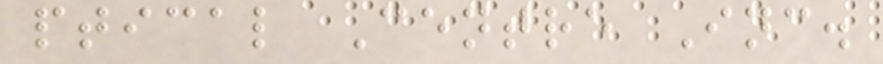ptical Centre Inc.
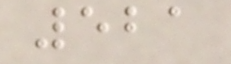521
